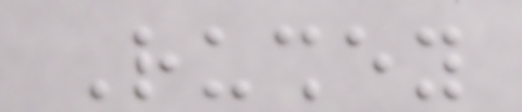Rushey
